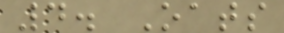4. Oats
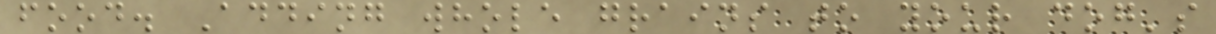food. Adding whole grains to your dog's
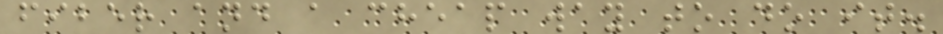fiber and a cheap way to do it.
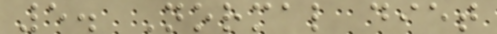5. Normal diet
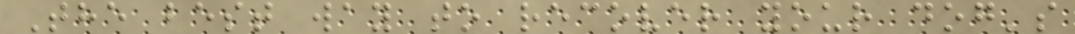The best way to recover your dog's
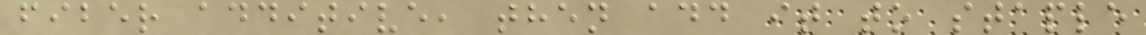fiber additive, then add it to staple
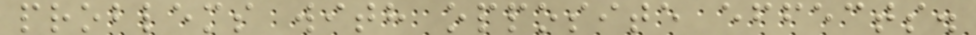problems with opposite effects.
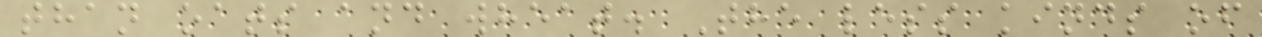than oats and wheat. The less kinds of
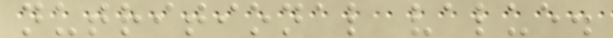nutritional value.
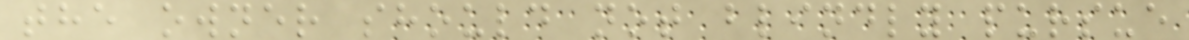the owner should not blindly pursue
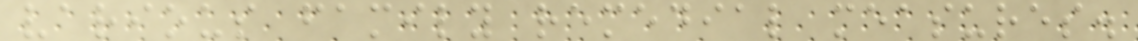various family remedial measures.
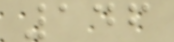146
